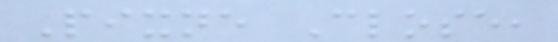Pixne Close,
